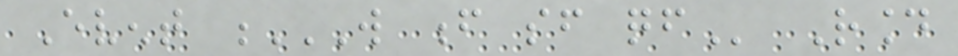Event W F SF QF Round
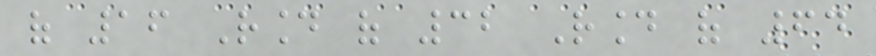of 16 Round of 32 Round of 64
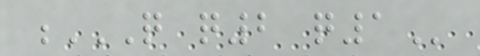Q Q2 Q1
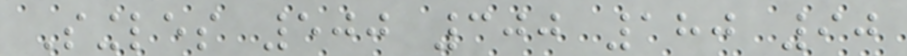Singles 500 300 180 90
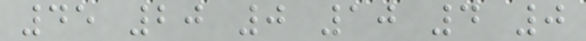45 20 0 10 4 0
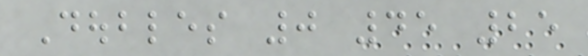Doubles 0 45 25
